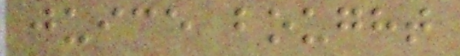juice bought
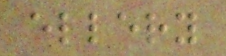ellery
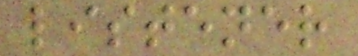listener
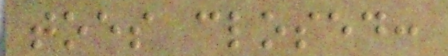toes closed:
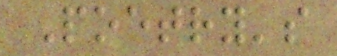Poetry's
